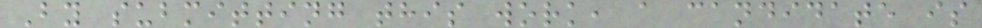By submitting this work, a candidate is
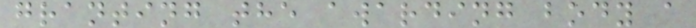granting the awarding body a
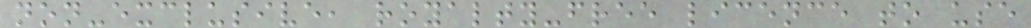non-exclusive, royalty-free licence to use
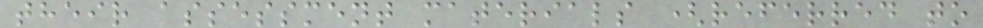their assessment materials (referred to
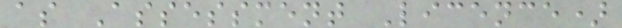as Assessment Licence)
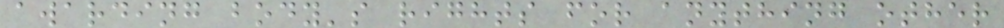awarding body's rights for anything other
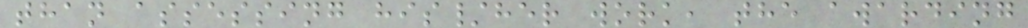than assessing his/her work, the awarding
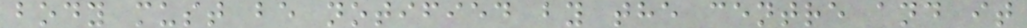body must be notified by the centre and it
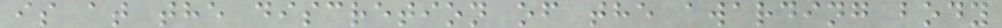is at the discretion of the awarding body
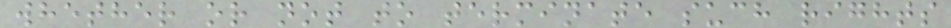whether or not to terminate such rights
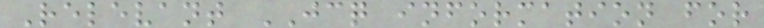Relevant JCQ information for
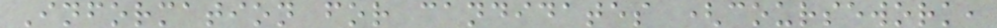Information for candidates (coursework,
